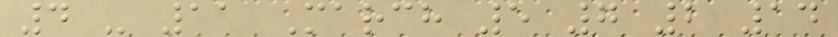4 - 11 March 5 7 2 14
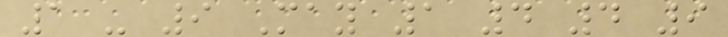1 - 9 May 1 4 4 9
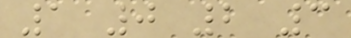1 0 2 3
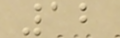12
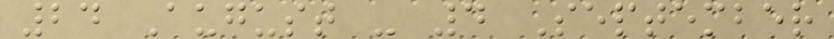24 August - 4 September
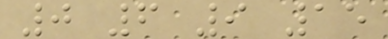0 6 9 15
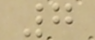7
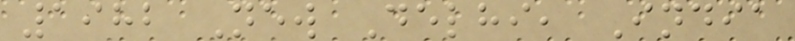1982 New Delhi, India
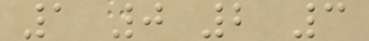1 0 2 3
